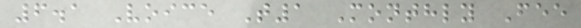6.1 Voice T1 Monthly Fee
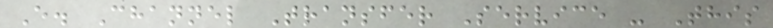E. Channel Transfer Service - This
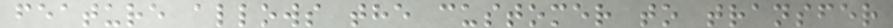feature allows the customer to transfer
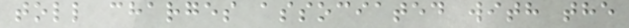toll charges associated with the
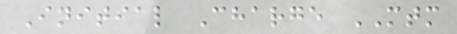Initial Charge MTM
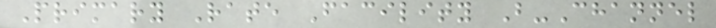Primary Rate Facility B-Channel
